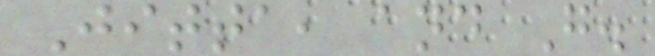Jitta, and G.
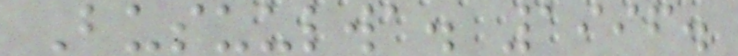Busuulwa. 1996.
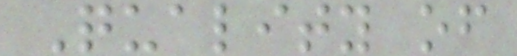Quality of
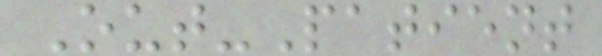Out-Patient
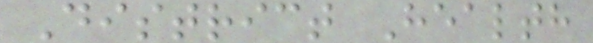District Health
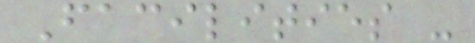Facilities -
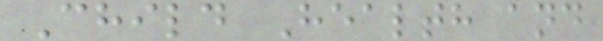Child Health and
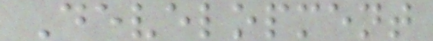Development
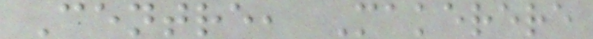Centre, Makerere
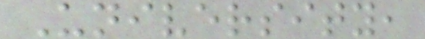University,
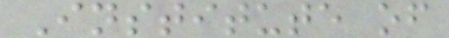Institute of
